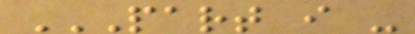PART I -
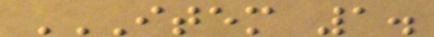ITEM 1.
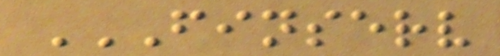FINSERV
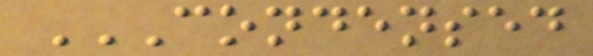CONDENSED
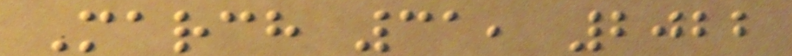March 31, 2022
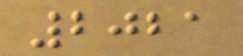2021
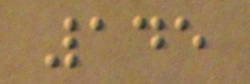145
